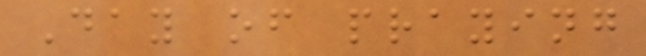Day of praying
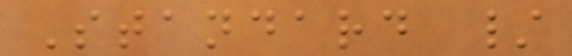Standard /
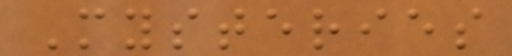Mysteries
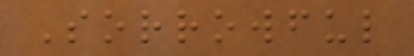Sorrowful
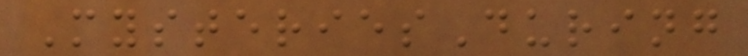MysteriesDuring
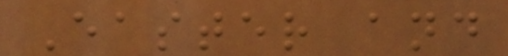Easter and
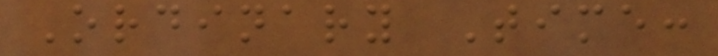Ordinary Time:
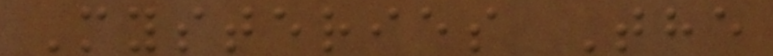Mysteries The
